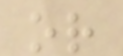or
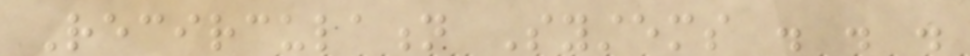Recirculation Systems . . .
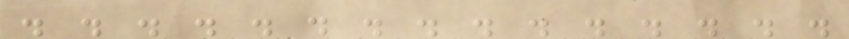. . . . . . . . . . . . . . .
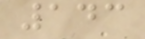143
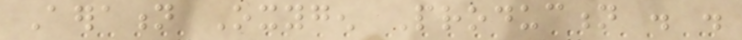Aeration Oxygen Production . .
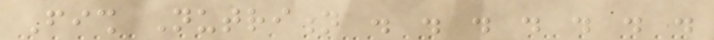Fish Nutrition . . . . . . .
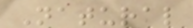Natural
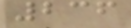236
